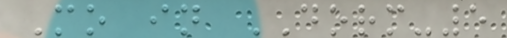Mo in DORM-5
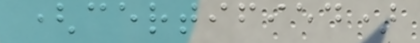(certified)
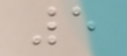5
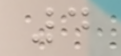4
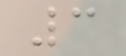3
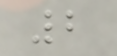2
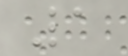1
